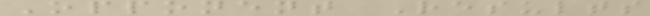Opponent Results
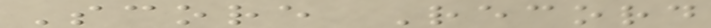Score Record
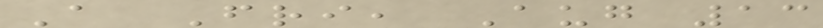A Fri, Aug 13
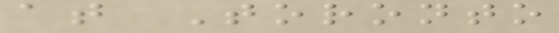at Toronto
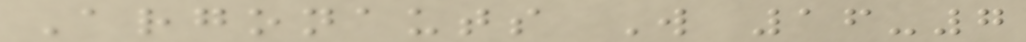Argonauts W 16-7
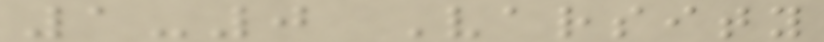1-0 Varsity
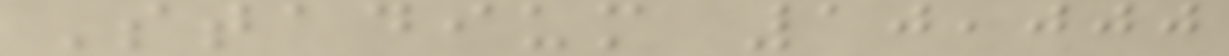Stadium 10,000
